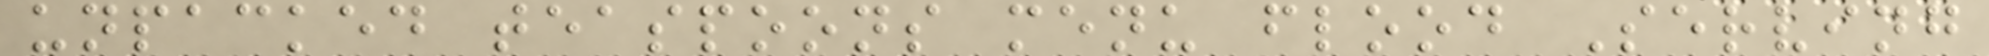unpacked teaspoons menu flood Serving
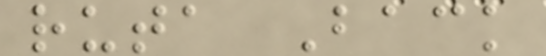ruta Back
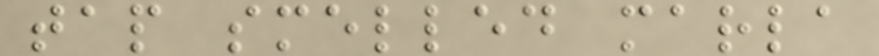tap smelled marla
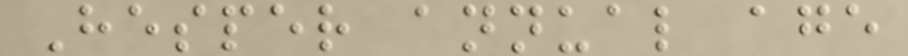Hesper annual age
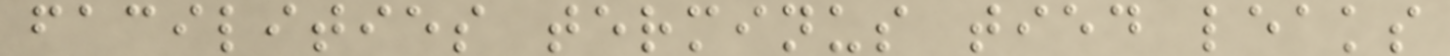facilities terminus tied leaks
